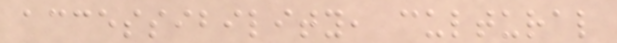accessibility, cultural
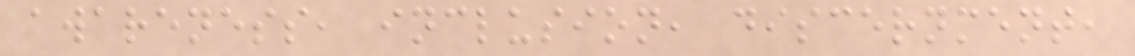awareness, inclusion, discernment,
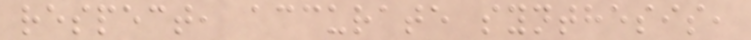respect, accurate synthesis,
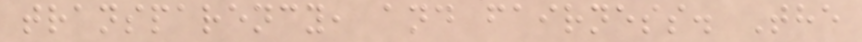transparency, and fairness. The
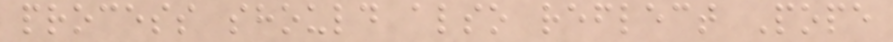process should also reflect Pope
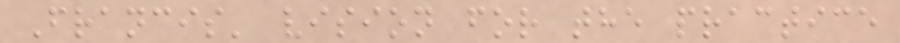Francis' vision for the practice
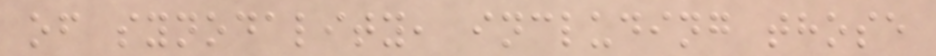of synodality, including those
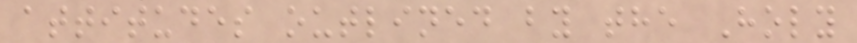attitudes outlined by the Holy
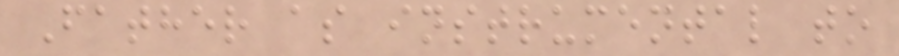Father as instrumental to
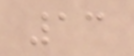13
